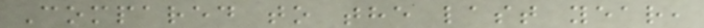Compared to the last year,
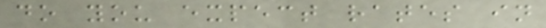do you expect rates in
